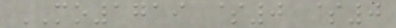MO1719 $0 $0
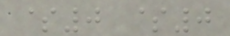$0 $0
